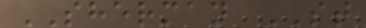SHERMAN ST
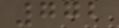772
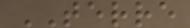TERRE
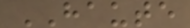HAUTE
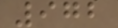972
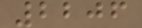2206
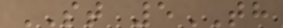ST 5TH
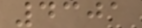4301
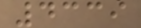4339
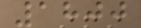1800
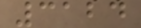3124
